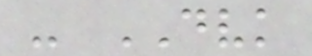- DVK
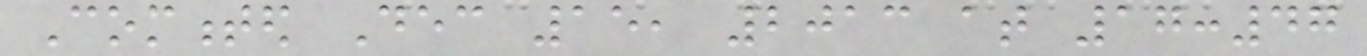Commented Dec 15, 2013 at 17:47
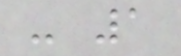- 1
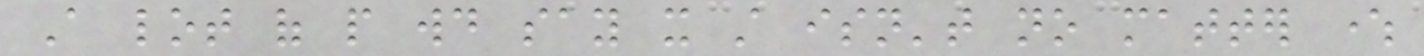A lot of people would say it still isn't no matter where
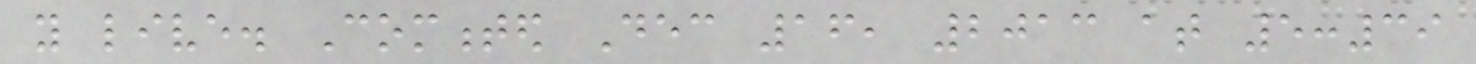you live. Commented Dec 16, 2013 at 5:39
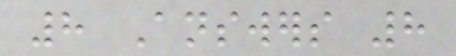8 Answers 8
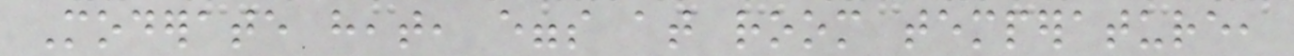Moderate heat, eggs at room temperature,
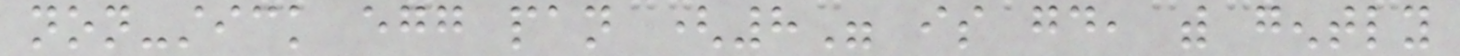non-stick egg pan (8" is good, with gently
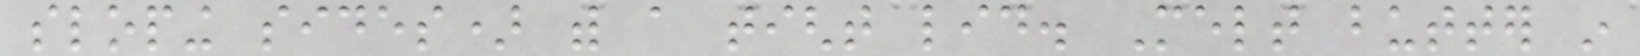sloping sides) with a tight lid. Melt butter in
